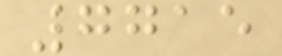7715
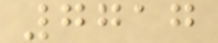7717
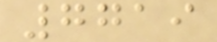7719
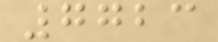7723
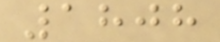1808
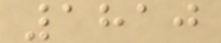1810
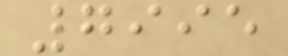7995
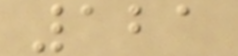121
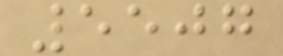5507
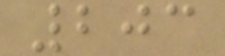203
